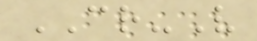CR-V
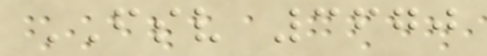FSV 3670
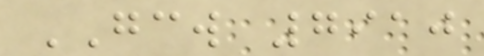GCW 7910
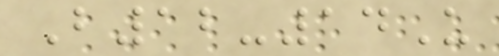B12-14U
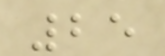25
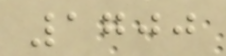1700
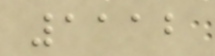1112
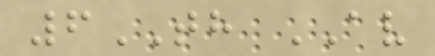6TH AV
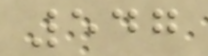547
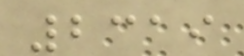2319
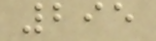295
